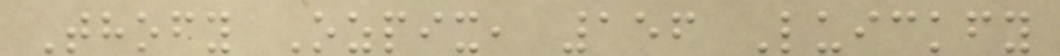Thofy Ozpix, 156 Luickfy
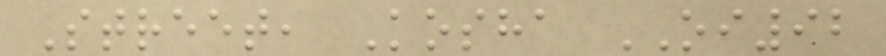Street, Kosha OI92
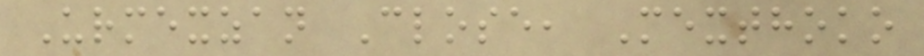Urmexzan Close, Mexthoko
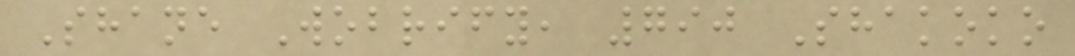Shane Wobrify, 790 Shakoko
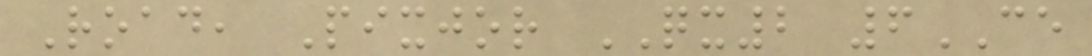Road, Pixjor QX2 6CE
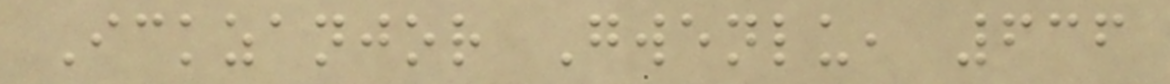Ickzanjor Gwenlu, 636
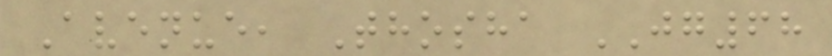Avenue, Thosha JG68
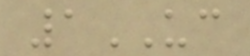1UC
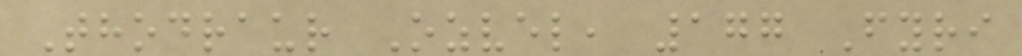Thodraur Ozvel, 177 Fyri
